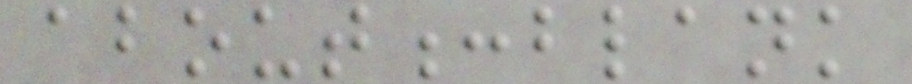about:blank
